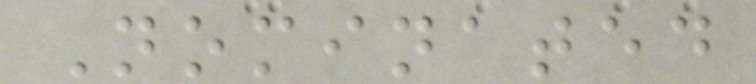Nominated
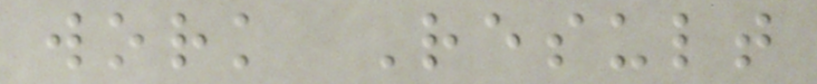work Result
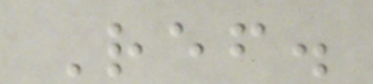Ref.
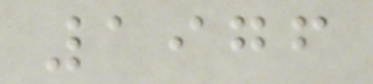1976
